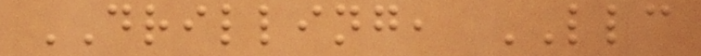DRILLING, LLC
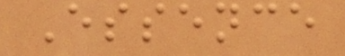Essence
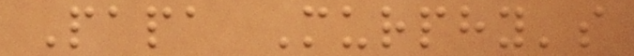Papa Murphy's
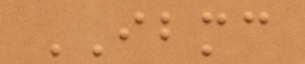IBMC
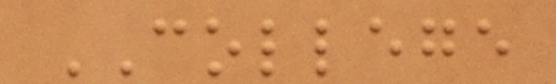COLLEGE
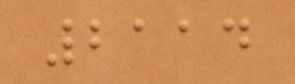2114
